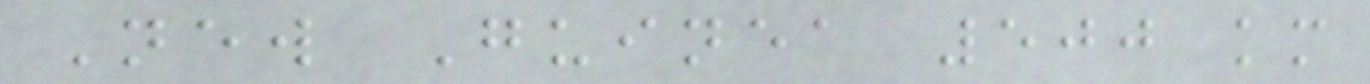New Guinea 500 km
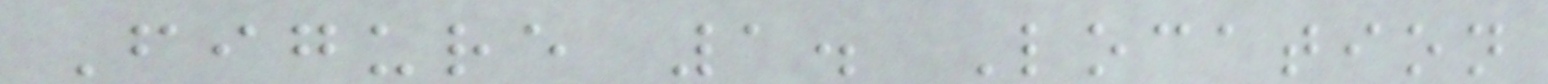Figure 1. Location
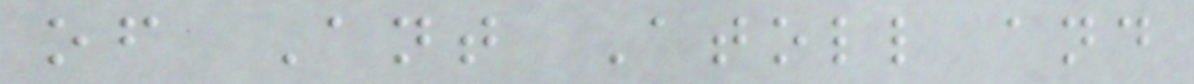of Ant Atoll and
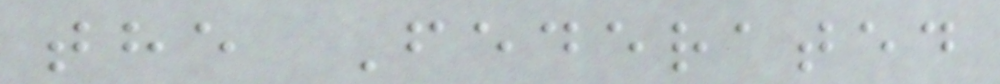the Federated
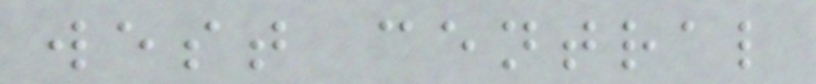west central
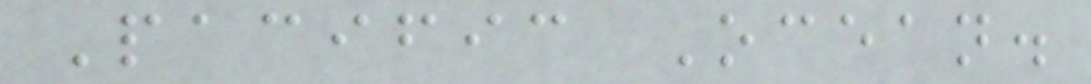Pacific Ocean.
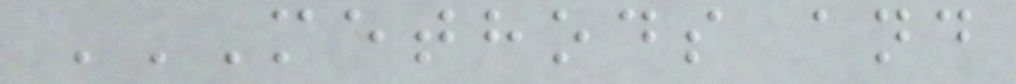METHODS AND
